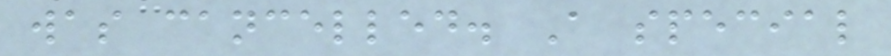was cancelled. A special
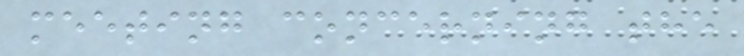meeting concerning the
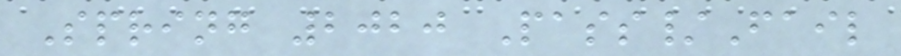Spring 2020 Pass/Fail
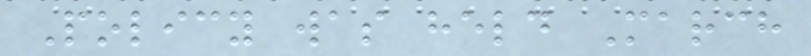Policy was held March
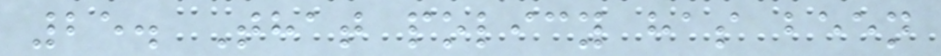25. That policy has been
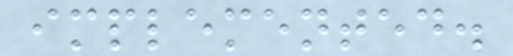implemented.
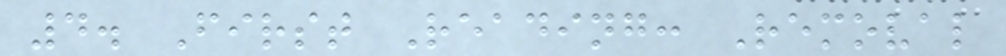4. First Reading: Removal
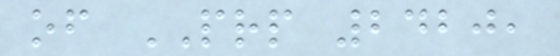of PRP 2420,
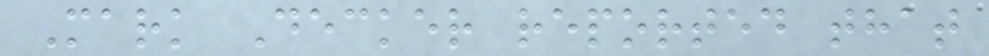Mark Decker reported that
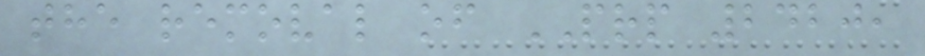the removal of PRP 2420,
